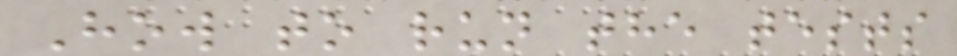How to run the tests
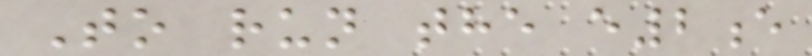To run the e2e
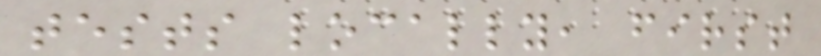tests locally, first
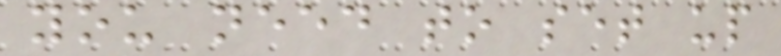you need to set up
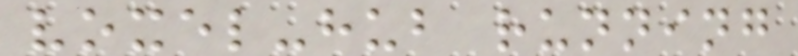voxel-hub running
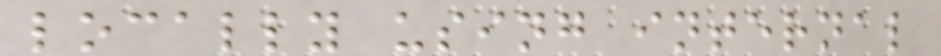locally using internal
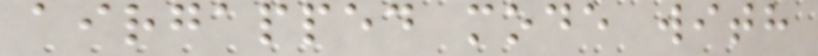airgapped mode with
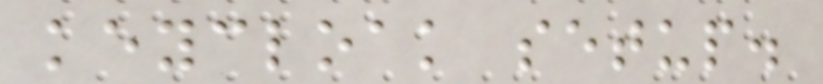keycloak setup.
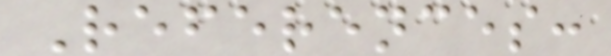References:
